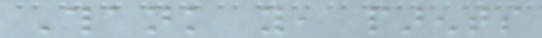Thank you, parents
